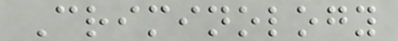Criminology
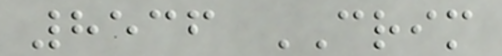8536 CRIM
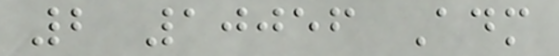2 10056 Adm
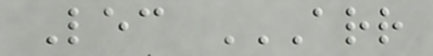Lec ARR
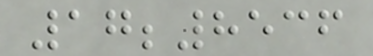17;8536
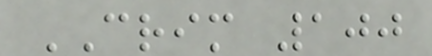CRIM 100
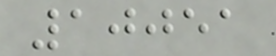10051
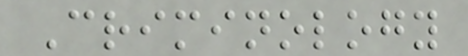Criminology
